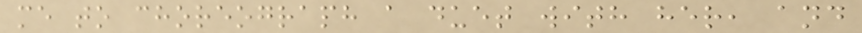me to choreograph a duet with her, and
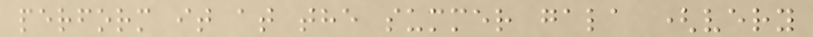perform it at the summer gala (very
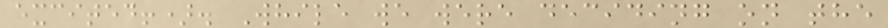excited!). While we were deciding on the
